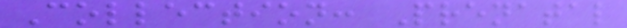Collection: Prenatal
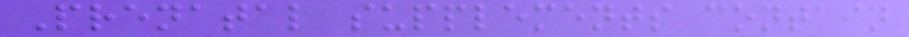Prenatal supplements contain
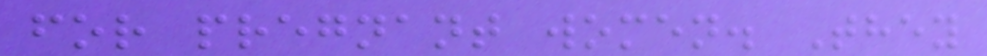for pregnant women. They
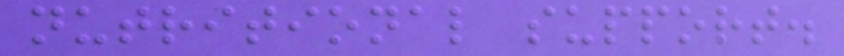nutritional support.
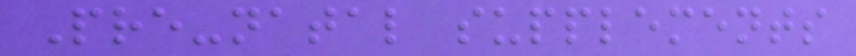Pre-natal supplements
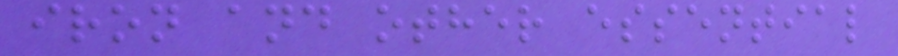iron and other essential
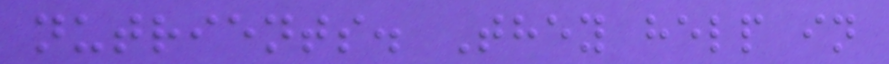nutrients. They help in
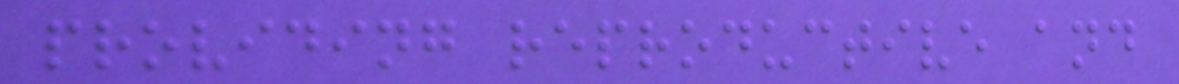providing reproductive and
